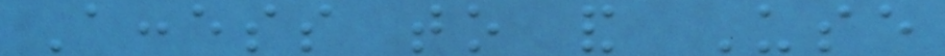Access to and Use
